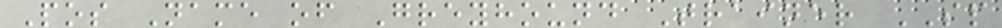Pos Name of Greyhound Trainer SP
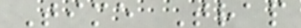Time Trap
